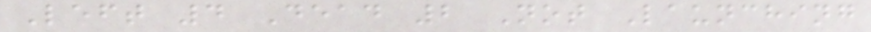Left 4 Dead 2 Not Launching
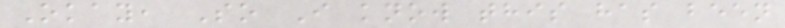Okay, So I know this has been
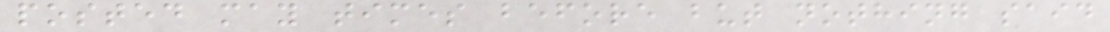posted may times before but nothing said
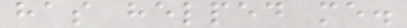has helped me.
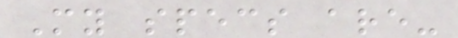My specs are-
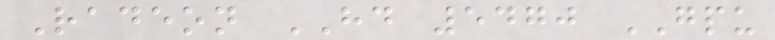Radeon HD 5470 GPU
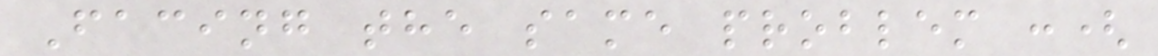Facing the same problem :(
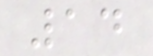14
